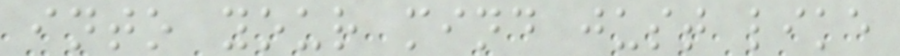into your mind just like
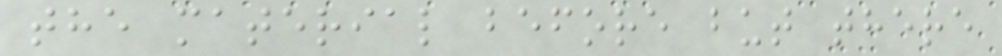the material before but there
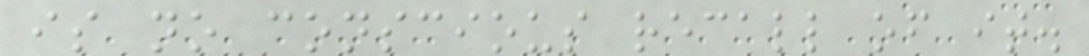is no conscious recall of it.
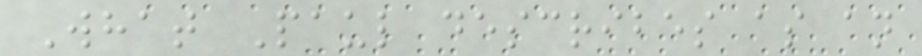What Paul describes as an
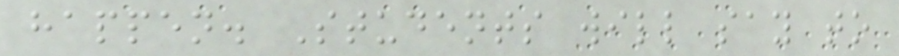happen. Students will say to
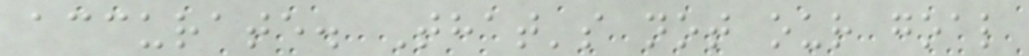accurate. That's not our goal
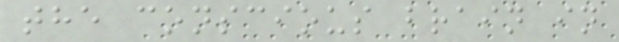the conscious brain in
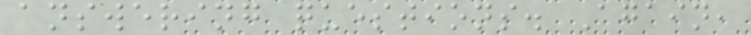answering questions. Again,
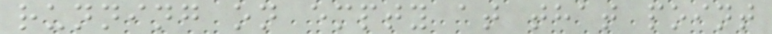running on empty at that point
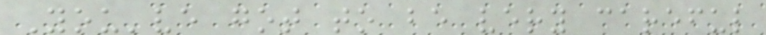You've got to be very careful
